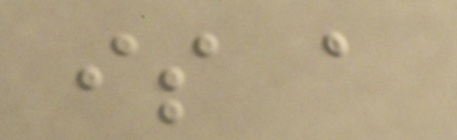is a
